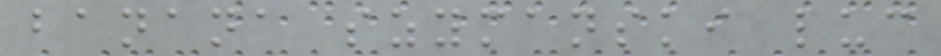banana szymanski luc
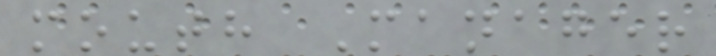mouth Manager
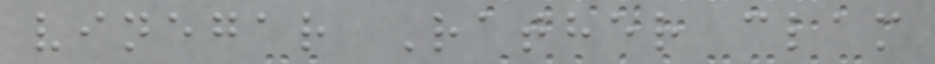vinegar Rather clam
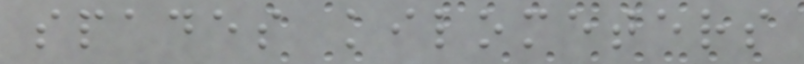spades kilometers
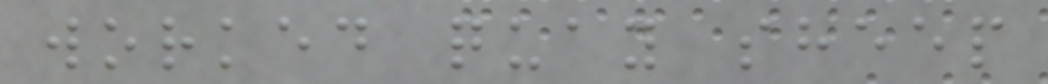worked quay sheep
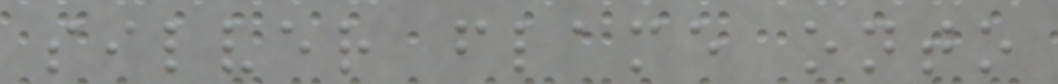silver flame onto
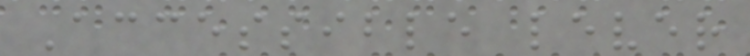Accessible lever
